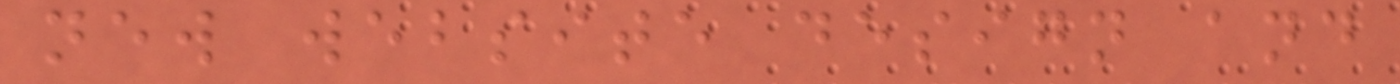new website design and
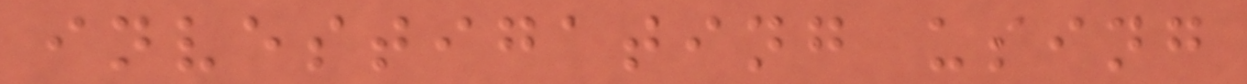investigating using
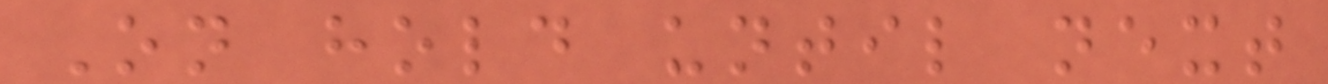On hold until next
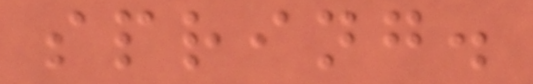spring.
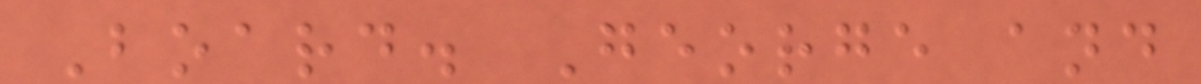Board. George and
